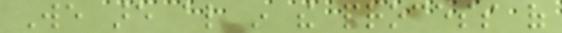We are also in the process of
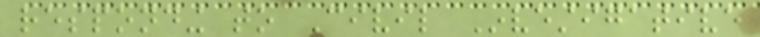responding to Civil Investigative
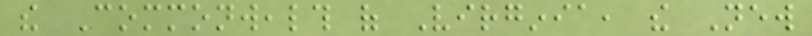the Commonwealth of Virginia, the New
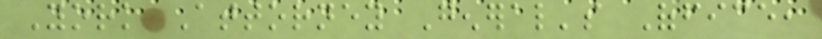York Attorney General's Office,
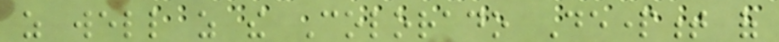as well as the Colorado Department of
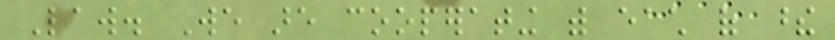Law. We are cooperating with each of these
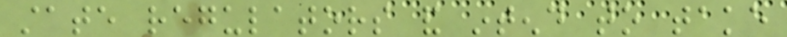state regulators and intend to take
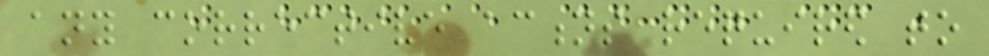any corrective actions required to
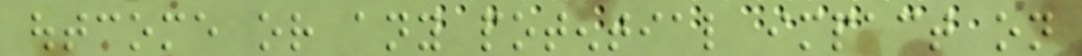outcome or any potential impact on
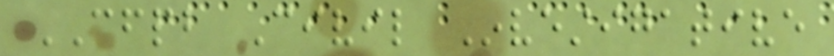CFPB Civil Investigative
